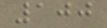100
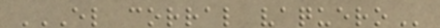EL CORRAL VAQUERO
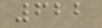622
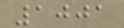1001
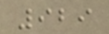929
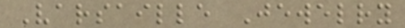Varsaille Jewelry
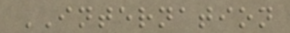INTERNATION
